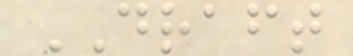DRAFT
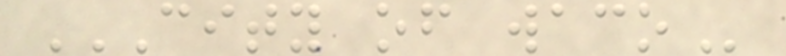CITY OF WACO
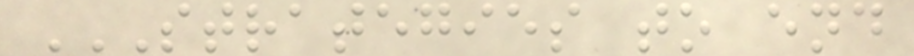STRATEGIES TO END
